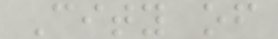City of
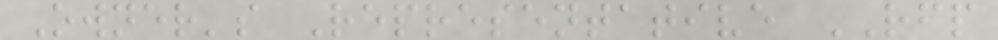Owner's Representative RFP
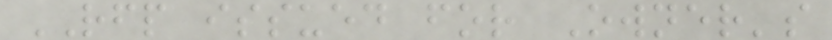RFP issued for Owner's
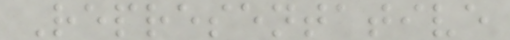Representative
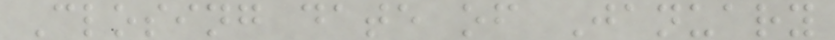Closing date of January
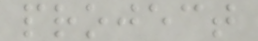project
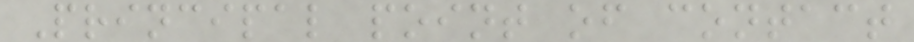Principal point of contact
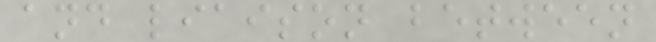and liaison between
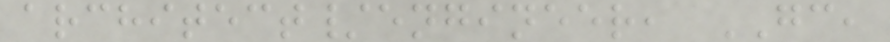architect/engineer, GC,
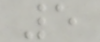5
